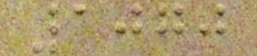1070
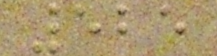525
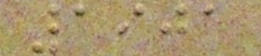1901
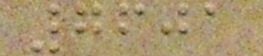7601
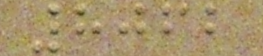8062
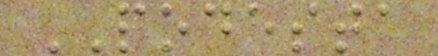PODESTA
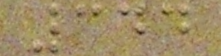344
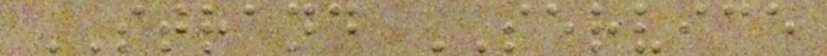STRAND SERVICE
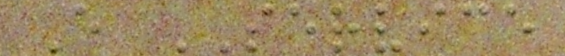E SERVICE
